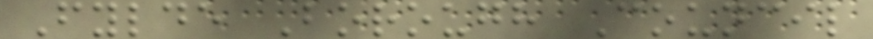Fylde Borough Council
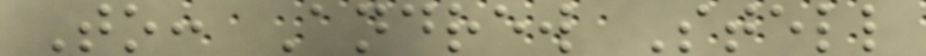To: Andrew Stell
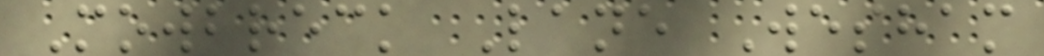Mowbreck Lane Wesham
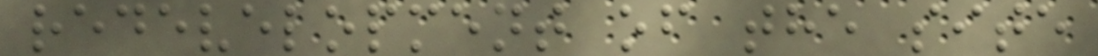redevelopment of the site
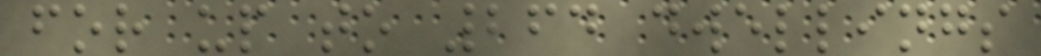for up to 264 dwellings
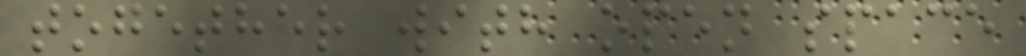together with open space
